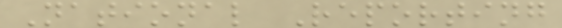National Reporting
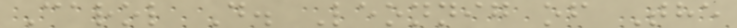Carol D. Leonnig of The
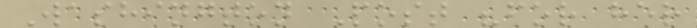Washington Post "for her
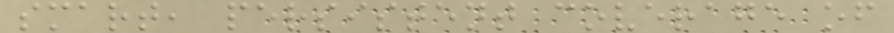smart, persistent coverage of
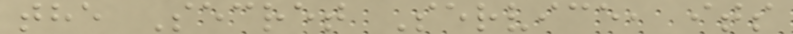the Secret Service, its
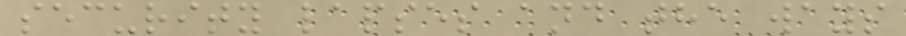security lapses and the ways
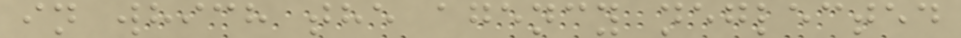in which the agency neglected
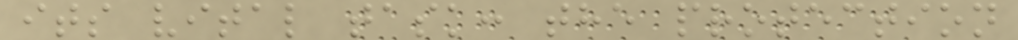its vital task: the protection
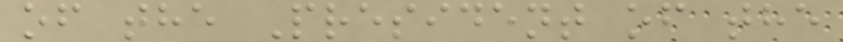of the President of the
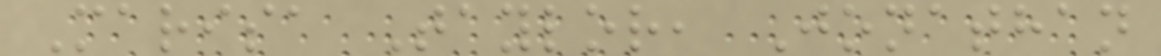Marisa Taylor, Jonathan
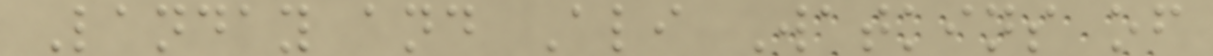Landay and Ali Watkins of
